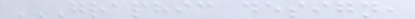GRAPHIC DESIGN,
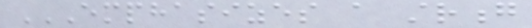EMPHASIZES A STRONG
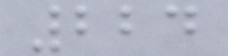224
